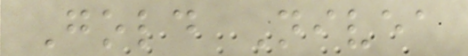Gold Nivea
